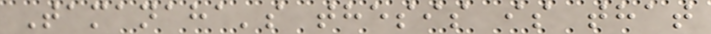Tamanaha's thesis is that
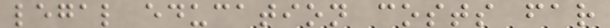legal education costs far
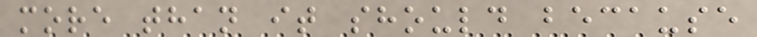more than it should because
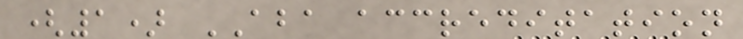(1) ABA accreditation
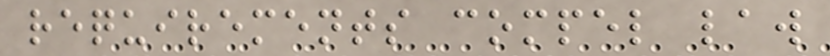requirements compel law
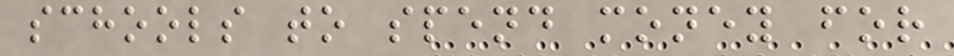schools to spend money for
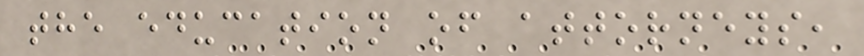the education of attorneys,
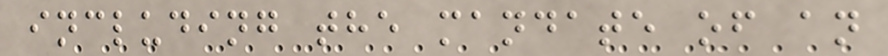including the mandate of an
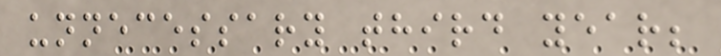unnecessary third year;
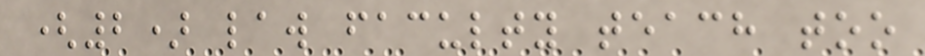(2) law faculty teach too
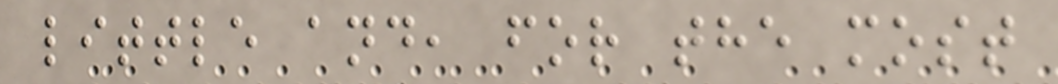little and, for the most
